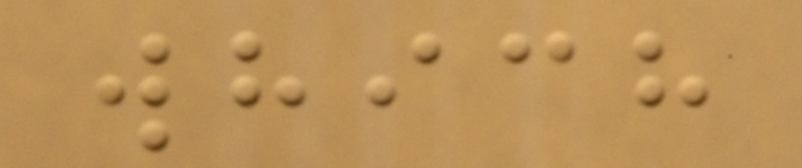which
